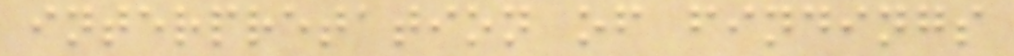interpretation of findings
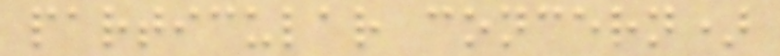particular concern)
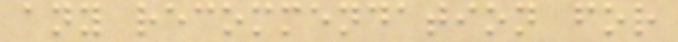any recommendation for
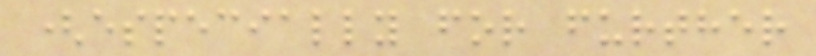(especially for further
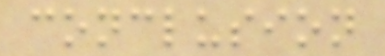conclusion
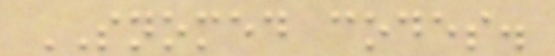SNOMED codes.
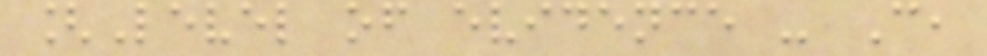[Level of evidence - C,
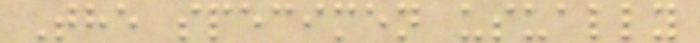The specimen usually
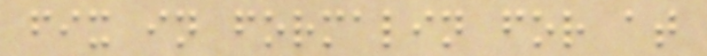fix in formalin for at
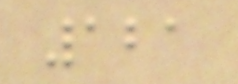121
